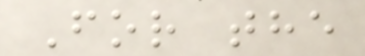For the
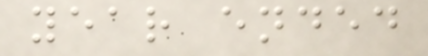year ended
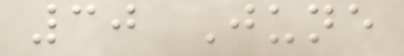30 June
